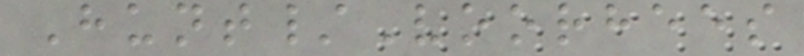Hunt/Voorhees
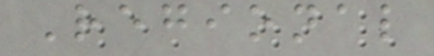Regional
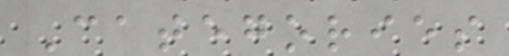Categories
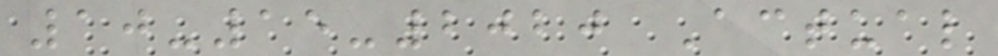10-15-2020 Actual
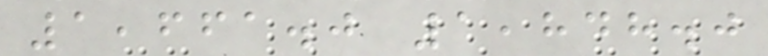1,661.0 1,848.0
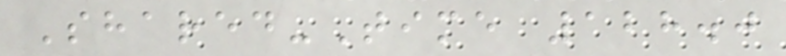Shared-Time 128.0
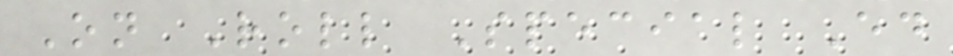On Roll Special Ed
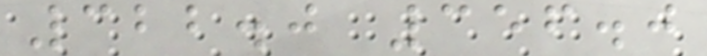322.0 356.0
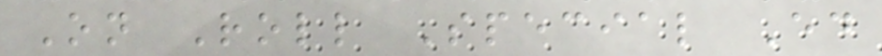On Roll Special Ed
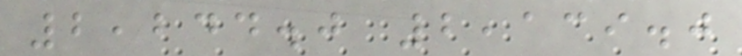2,244.0 2,139.0
